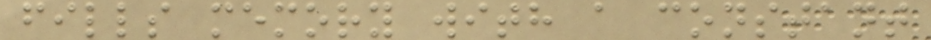fills memory with a constant
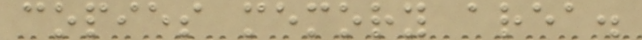copies memory area.
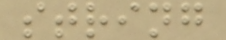string
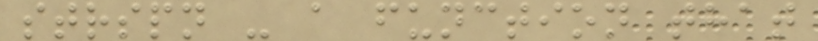strspn - a function that
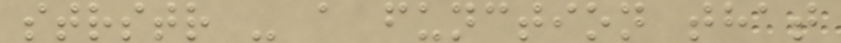strstr - a function that
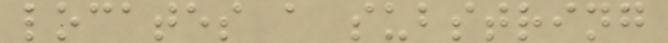locates a substring
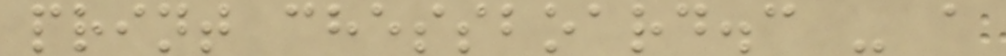print chessboard.c - a
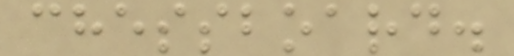chessboard.
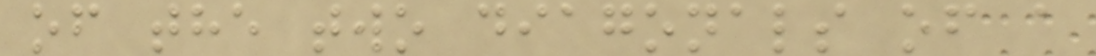of the two diagonals of a
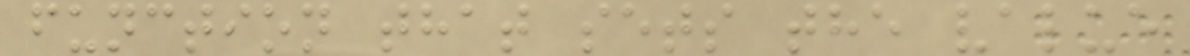function that sets the value
